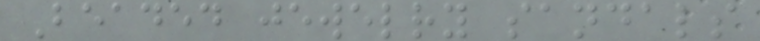Beaded jewelry sandals
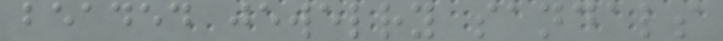beaded jewelry sandals
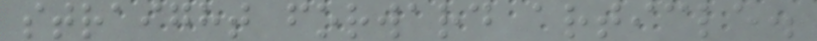straight forward article.
